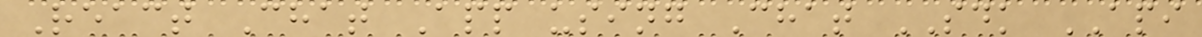React Chat App using Chat SDK API
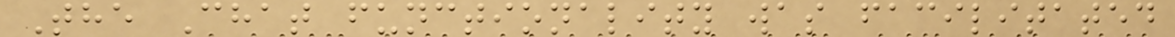The Chat functionality was facilitated
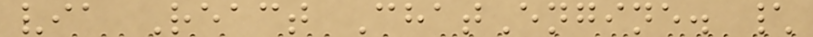via React ChatEngine. \
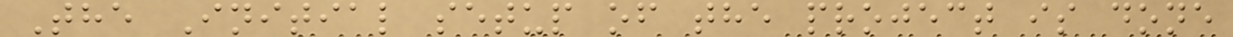The Initial setup of the project is done
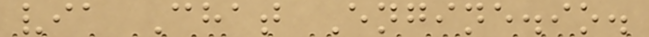via Chat Engine.io.
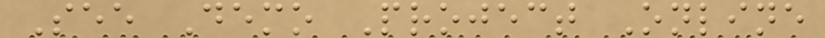See Demo Project Online
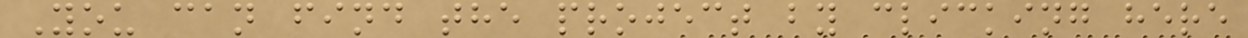You can find the project by clicking here
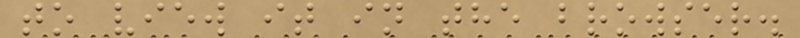to view it in the browser.
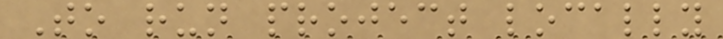To run project locally
